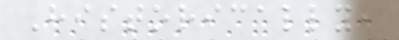Historically,
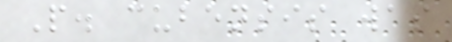P. cubensis was
